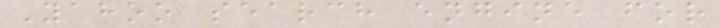Yahoo search engine for
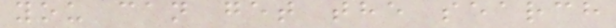you can get the search
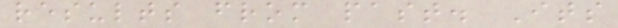results from past. Its
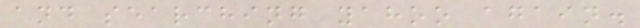and searching yahoo again.
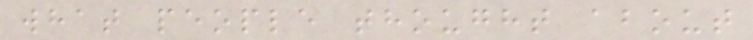what people thought about
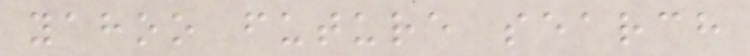yahoo future search
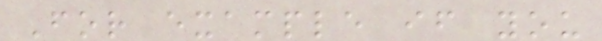For example if you
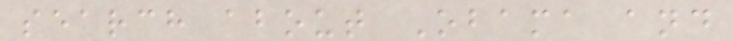search about Obama and
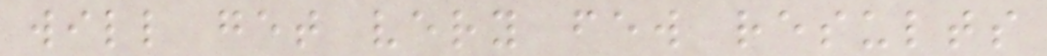will get very few results
